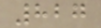827
